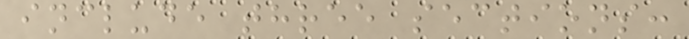include three sections:
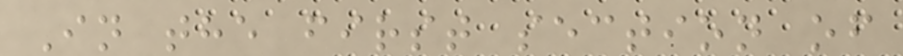In the first section of
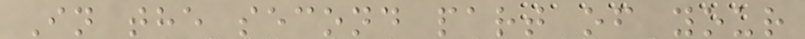In the second part of your
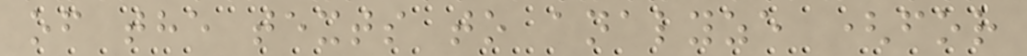of the texts to analyze (for
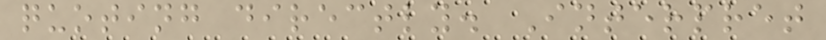quoting directly. Interpret
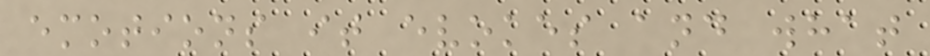emotions it evokes and what
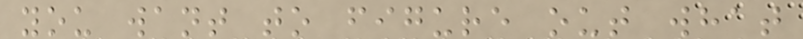you want to figure out what
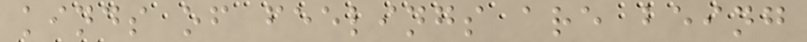kinds of feelings are being
